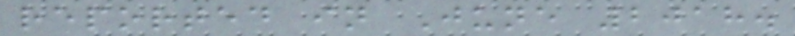reported in June 2018.
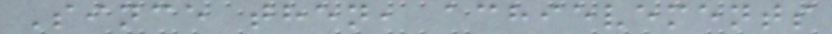Since then, achievements
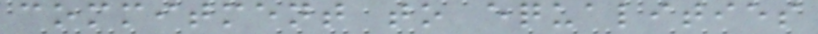commitment to equalities
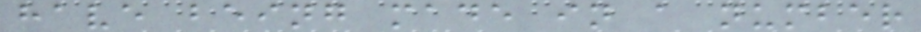have being made in a number
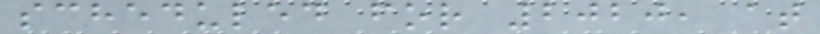scheduled for 2020, at
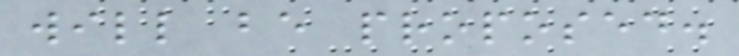will be proposed.
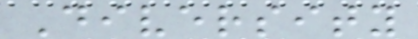Diversity
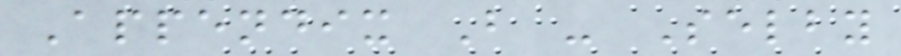Appendix B - Selby
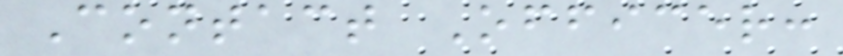Contact Officer:
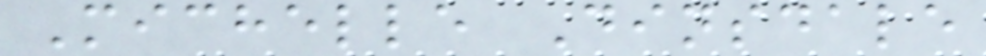Michelle Dinsdale
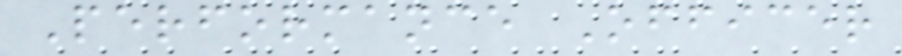Performance Officer
